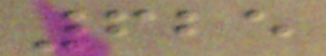625
